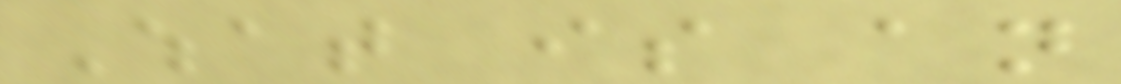What is an
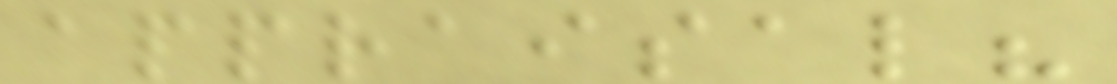appraisal?
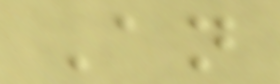An
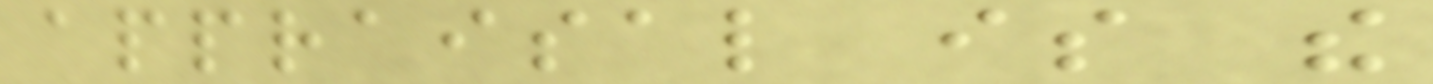appraisal is the
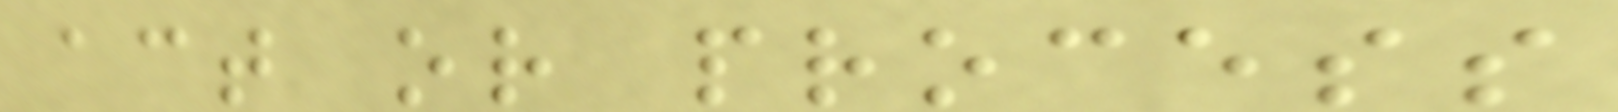act or process
